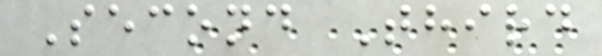Second Third
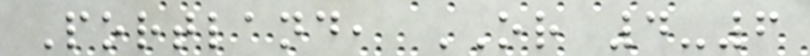Portland, OR 4-6
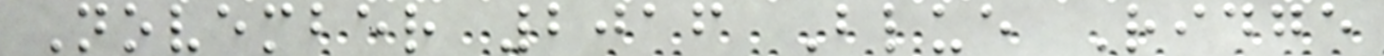November 2016 Blue Ridge
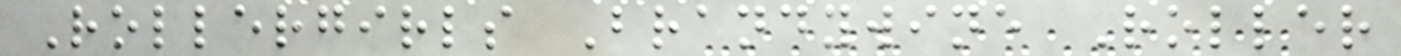Rollergirls Brandywine Roller
